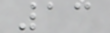13
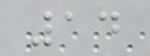14
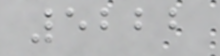5222
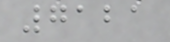7121
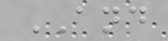AND
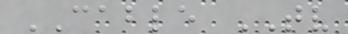CABLE TV
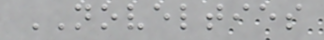NOVELTIES
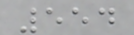554
